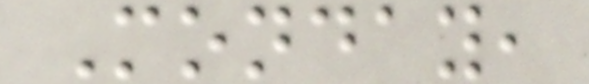Monday,
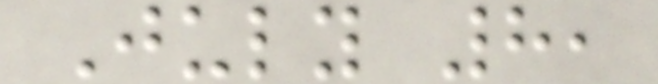July 8,
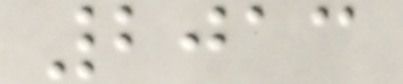2013
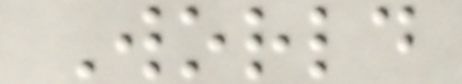World
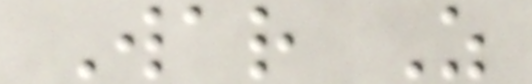War Z
